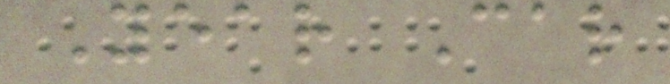Year Car
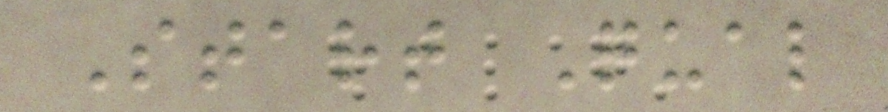Start Qual
